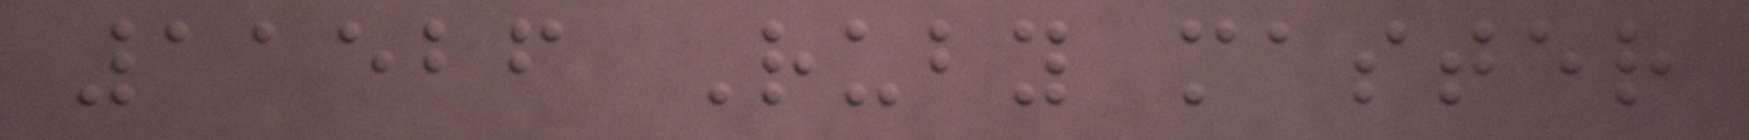11526 Ruby master
